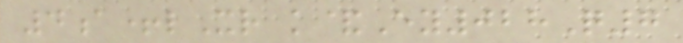4a+lXr k&Ey028Q7
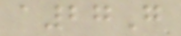a27G
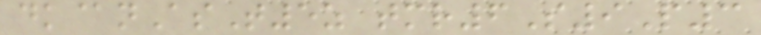dk@nAsT5z tmr6S9P3
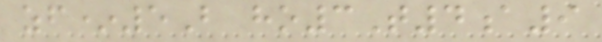zf*5B ho3T4a9
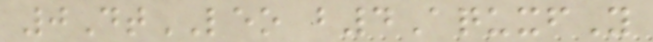0DtLEO b4AquxfY
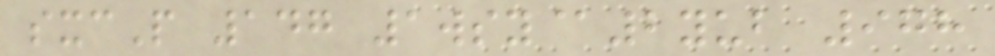sxcP 147 1wsy@2yub 978
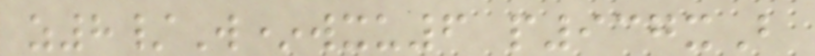z8/W*wxu6 p937xB
